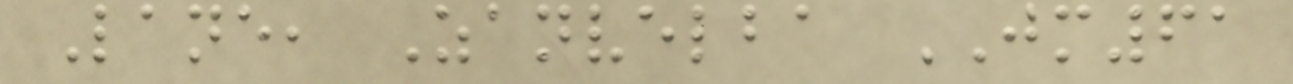Lane, Zanvelba JM61
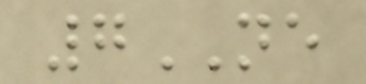7NE
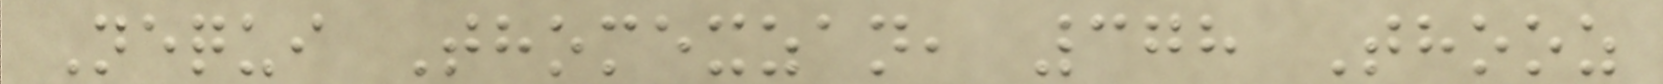Nequi Thomexzan, 378 Thooz
